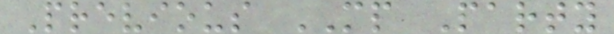Previous MP Party
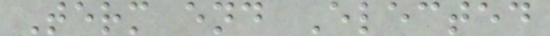Term end Elected
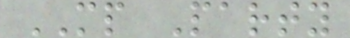MP Party
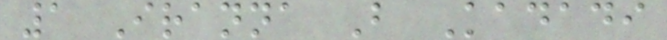1 Iranna B Kadadi
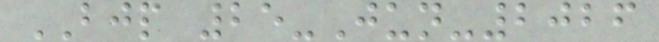BJP 25-Jun-2026
